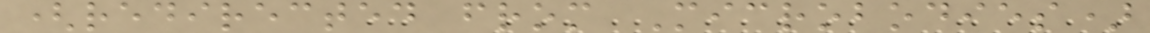(redirected from Microbodies)
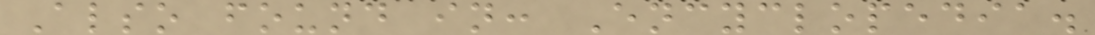Also found in: Encyclopedia.
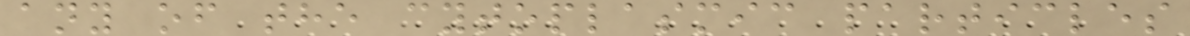any of the cytoplasmic particles
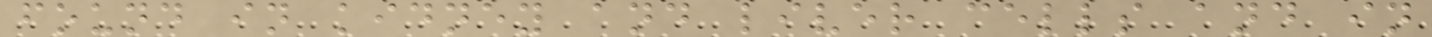found in kidney and liver cells and in
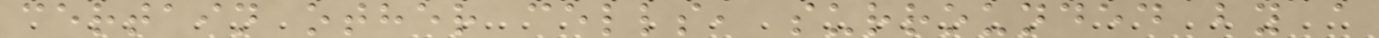certain other cells, surrounded by a
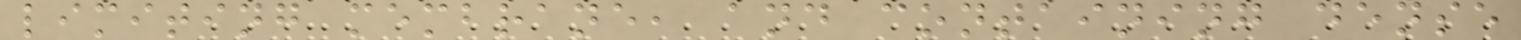limiting membrane, and containing dense
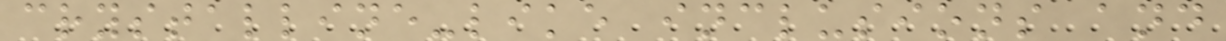crystalline-like inclusions and
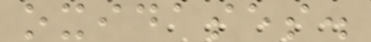oxidases.
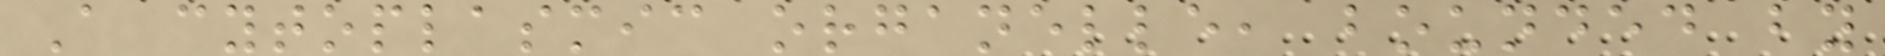A cytoplasmic organelle, bounded by
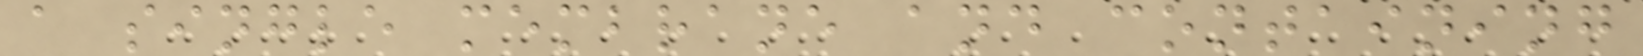a single membrane and containing
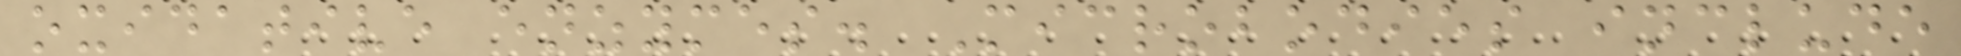oxidative enzymes. Microbodies include
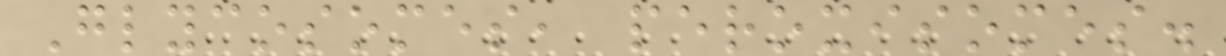Glycosomes, peroxisomes.
